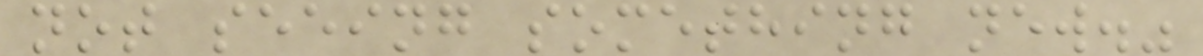not seeing something new."
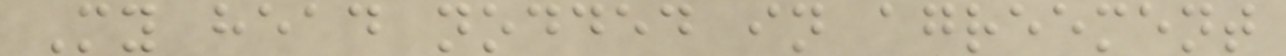My head nodded in agreement
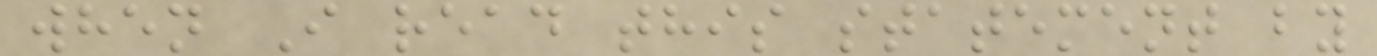when I read this statement by
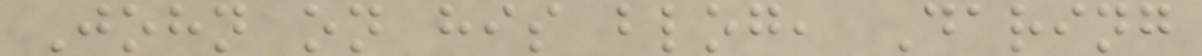John on his blog, Daring
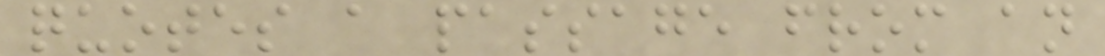quotes a passage from an
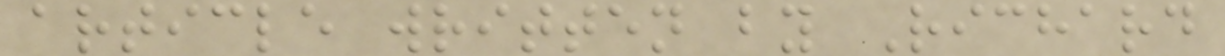article written by Richard
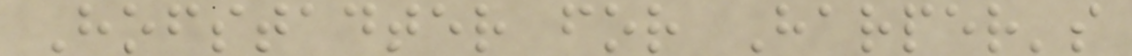Hofstadter for Harper's
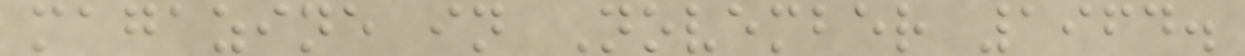magazine in November 1964.
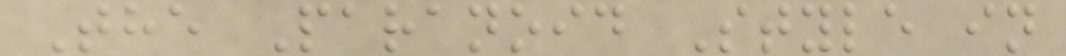The Paranoid Style in
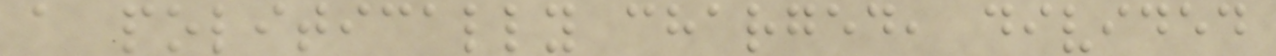a politically charged, divided
